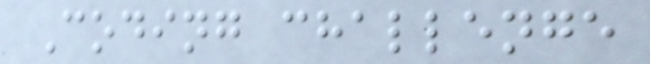Coding challenge
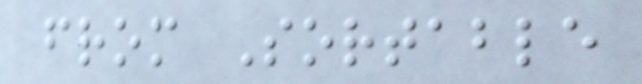from Sortable
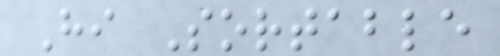Hi Sortable
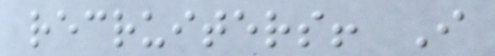recruiters! I
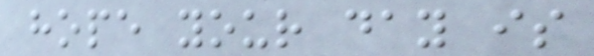hope your day is
